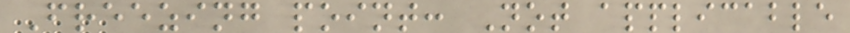Freezing point: Not applicable
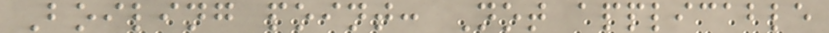Boiling point: Not applicable
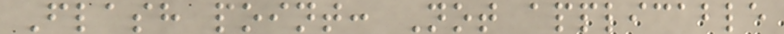Flash point: Not applicable
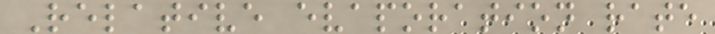Relative evaporation rate
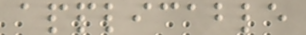applicable
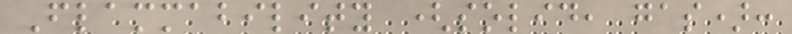Flammability (solid, gas):
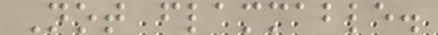Not flammable.
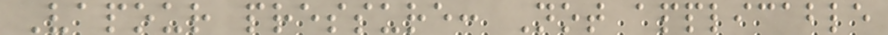Vapour pressure: Not applicable
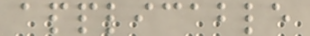applicable
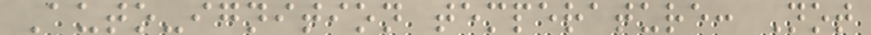Auto-ignition temperature: Not
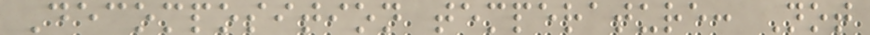Decomposition temperature: Not
